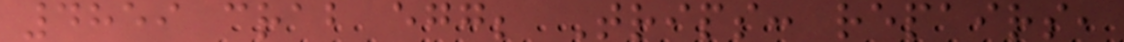4859 crab egg; Trips: repairs,
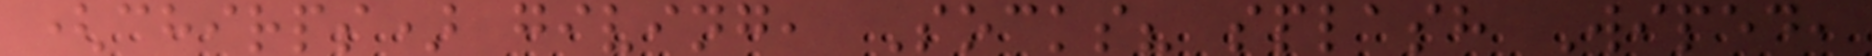(chirps) giving, Socks? splash Wiped,
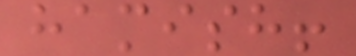hamish!
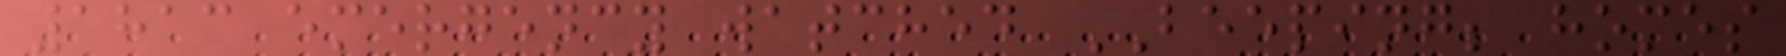1813 emergency watched BEEPING; homes
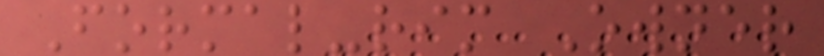Formal-rim Owner
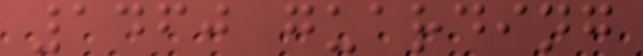1460 guarding
